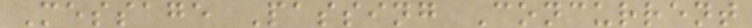Message Passing Concurrent
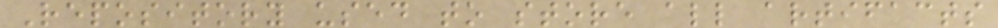Repository used to store all artifacts
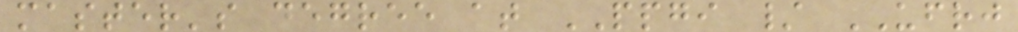master's degree at PPGI / UFRJ
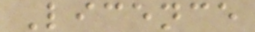Licence
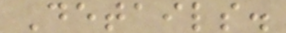Details.
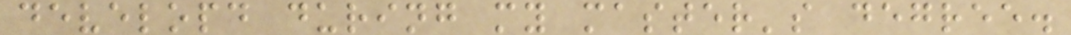developd during my master's degree.
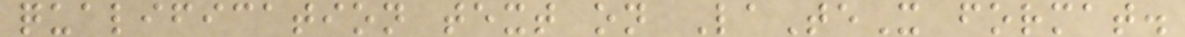qualification text on LaTeX format.
